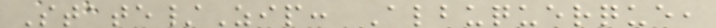State/Zip: Albuquerque,
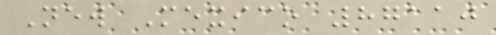New Mexico 87110
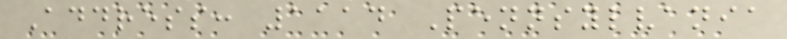Address: 1114 Pennsylvania
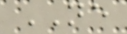NE
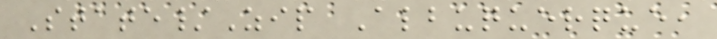State/Zip Albuquerque,
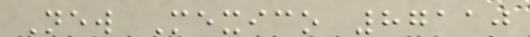New Mexico 87110
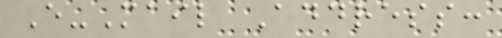E-Mail Address:
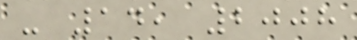- 14, 2008
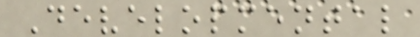Developmental
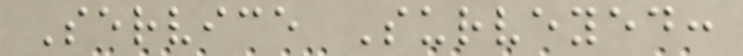Service Surveyed:
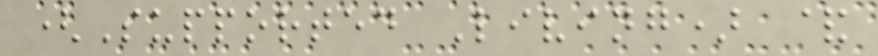(Supported Living) &
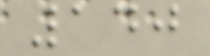140
